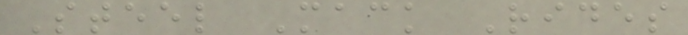Steel Mack Rides
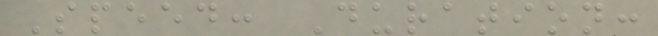Speed: Duration:
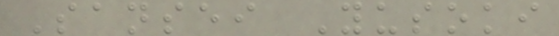Sansei Yusoki
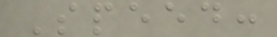Speed:
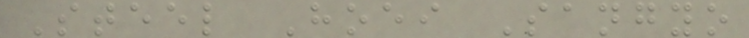Steel Hoei Sangyo
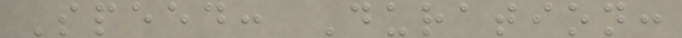Speed: Duration:
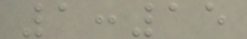1:15
